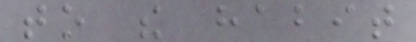to the habit
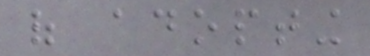of adopting
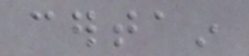certain
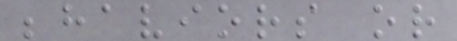behaviors or
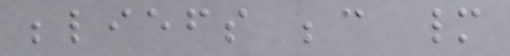beliefs because many
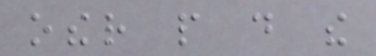other people do the
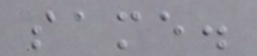same.
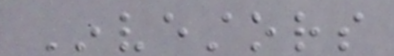Investors
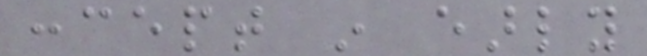concept in early
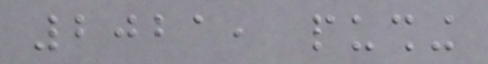2021, pushing
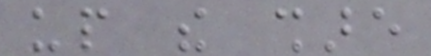up the share
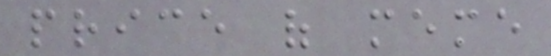price of meme
